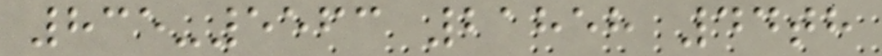835-5563 21858 44th
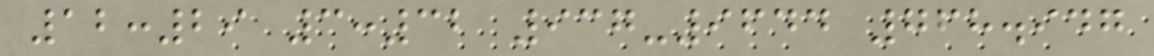12:29 3:32 937-9644 768.947
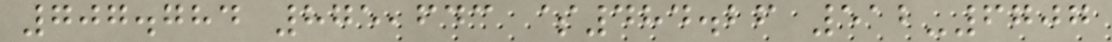707.784 875,643 $484.26 512-6707
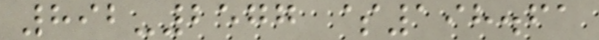892-2577 $198.61
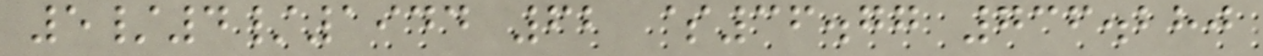5/4/1944 62 $36.77 736.280
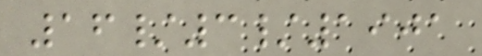16/3/1901
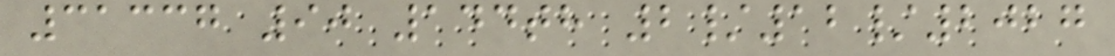31337 90 144th 2/12/2027
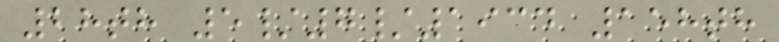28th 5/7/1934 158th
